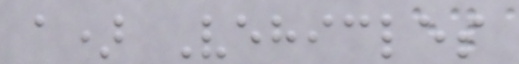a) Vehicles
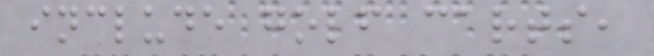include golf carts,
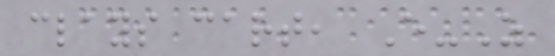clays cart, E-Z
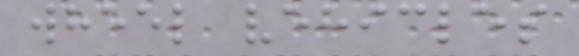wheel vehicles
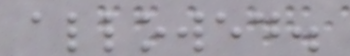allowed.
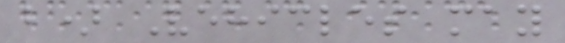b) Vehicles may
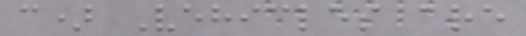c) Vehicles are
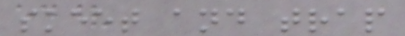skeet and trap
